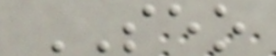SEO
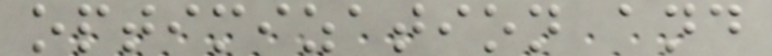optimization and
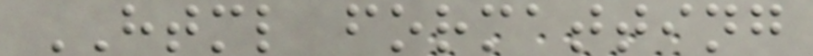HTML formatting
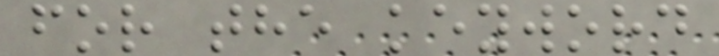for the keyword
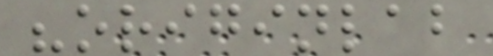"originlab
